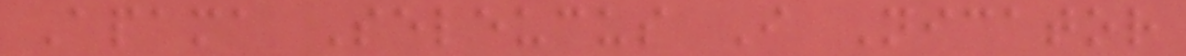Apama Seleucus I Nicator
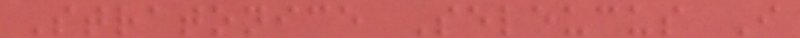Stratonice Seleucus I
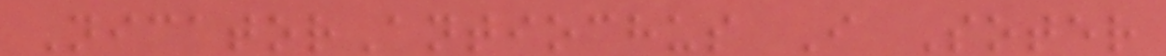NicatorAntiochus I Soter
